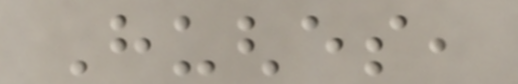Hughes,
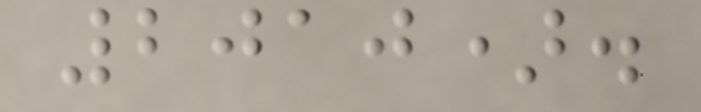2010).
